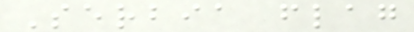Serbia flag
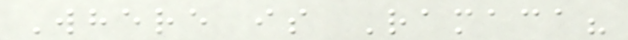Where is Ramaca?
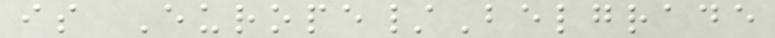is Europe/Belgrade
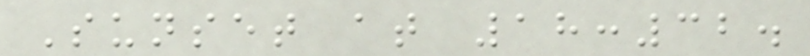Sunset at 18:32.
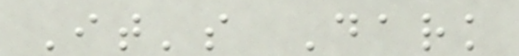It's Dark
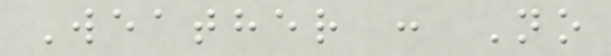Weather : No
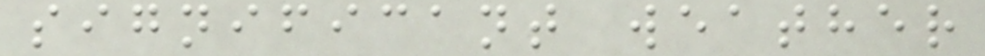significant weather
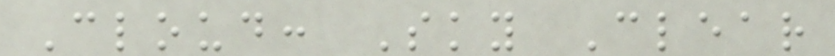Cloud: Sky Clear
